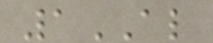1AL
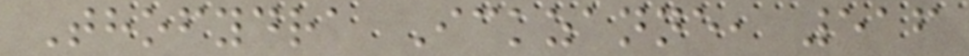Thofydra Ickzanne, 516
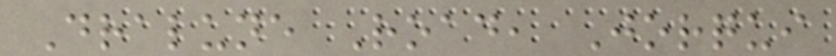Dralune Road, Jorqui
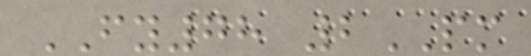FY78 2PM
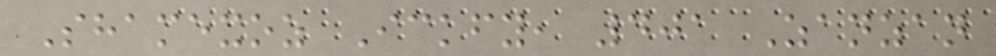Shamexoz Ickfy, 401 Zanzan
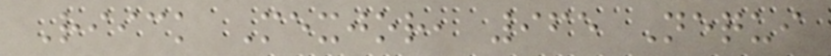Riick Mexjor, 965 Nequi
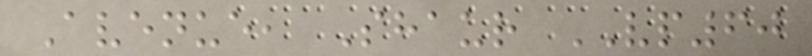Avenue, Shaur VP60
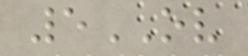5OV
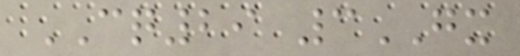CQ29 3GX
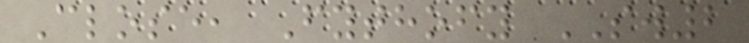Close, Fythofy SW2
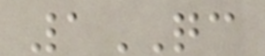1QC
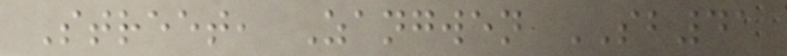Street, Zangwen SB41
